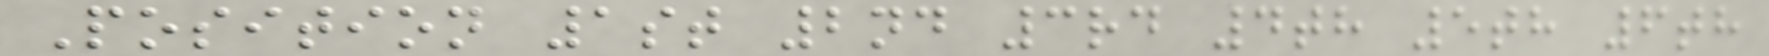Position 1st 2nd 3rd 4th 5th 6th
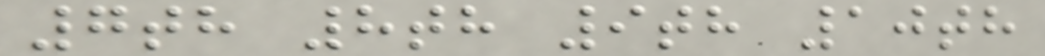7th 8th 9th 10th
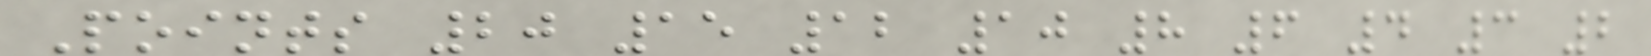Points 20 15 12 10 8 6 4 3 2
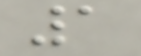1
